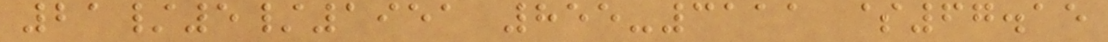21/5/1951 855-3111 $67.15
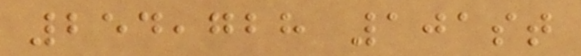254,728 101st
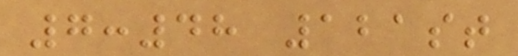7:48 121st
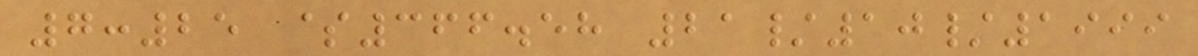7:25 $366.58 21/10/1999
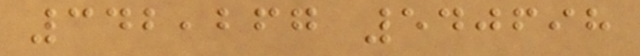342,267 540698
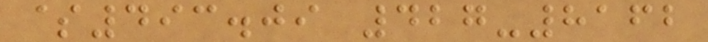$493.09 427-8162
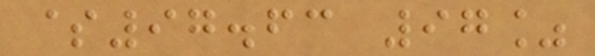$97.63 97%
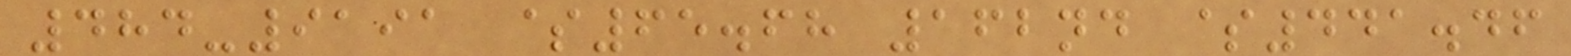484-9191 $65.68 162nd $441.46
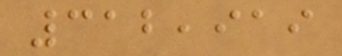312,919
